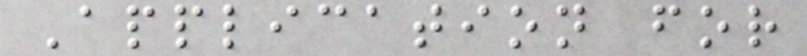Application for
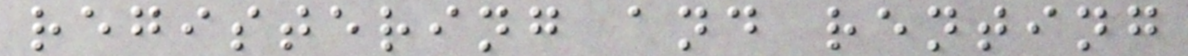registering and renting
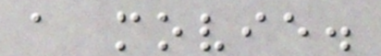a movie.
